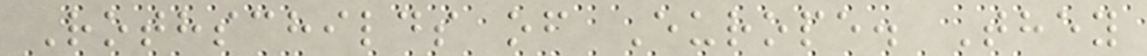Rothschilds of Europe. They
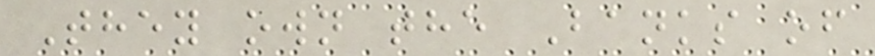They own the Banks of
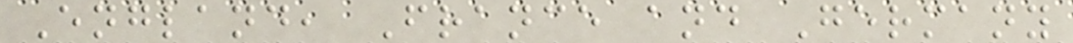England, France and Germany
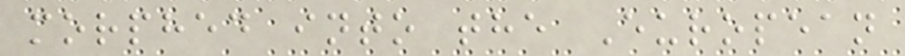morphed into the European
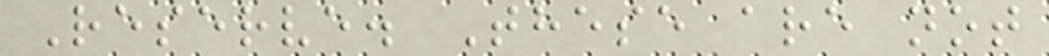Reserve. These are not
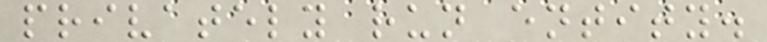privately run entity.
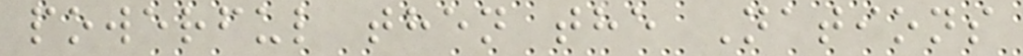powerful then the Nations
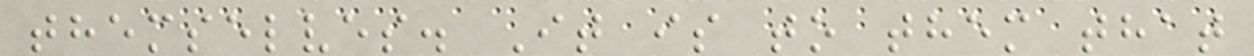themselves. It is to them that
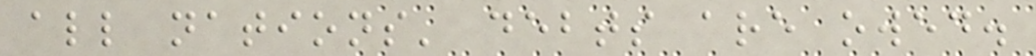all nations' debts are owed.
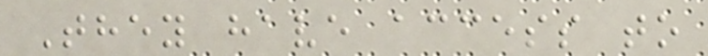They have access to
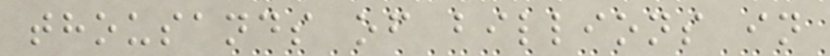thousands of billions in
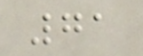71
